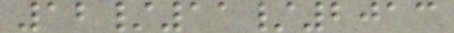12/11/2013
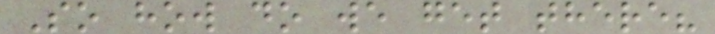So how do we get there?
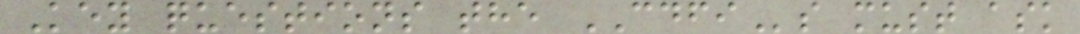Key questions the CDFIs must ask
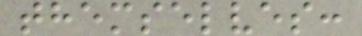themselves:
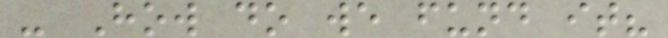- How do we fund it?
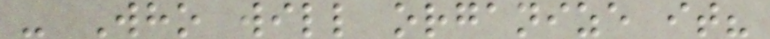- Who will organize it?
